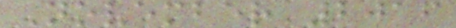November 2016
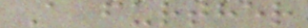A further
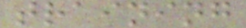training
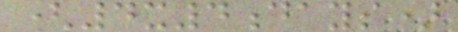(4x4days)
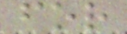for
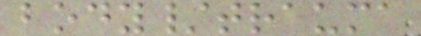body/trauma
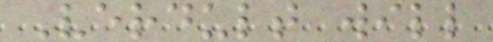Verdult will
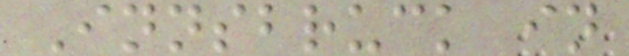Innsbruck in
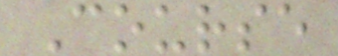Course
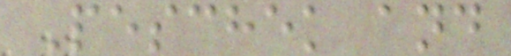Peschek and
